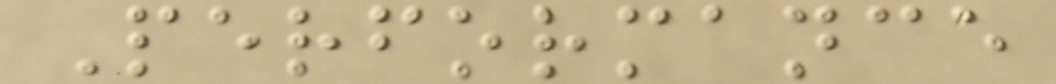Performance
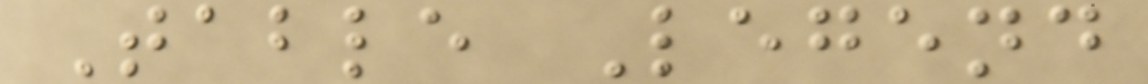Table Legend
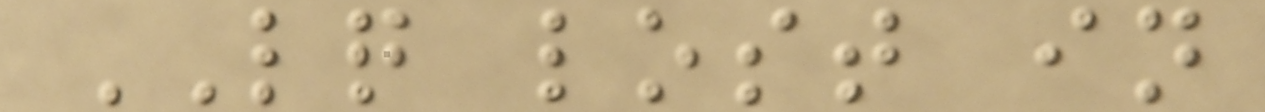LQ lost in
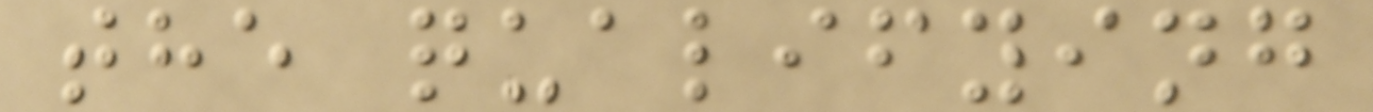the qualifying
